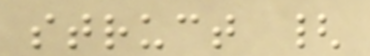struct {
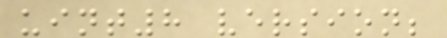uint8 version;
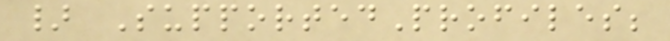} SupportedProfiles;
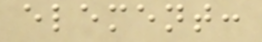element:
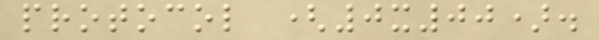protocol (0x00).
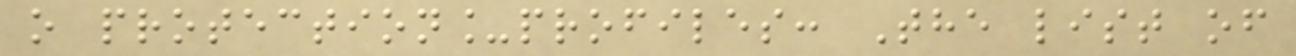o protection_profiles: The list of
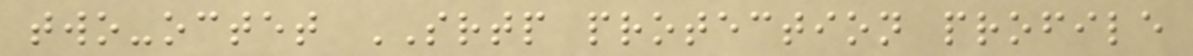two-octet SRTP protection profile
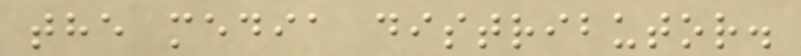the media distributor.
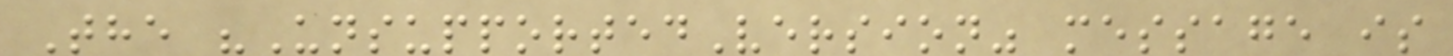The "UnsupportedVersion" message is
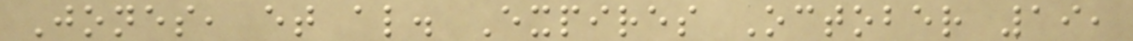Jones, et al. Expires October 19,
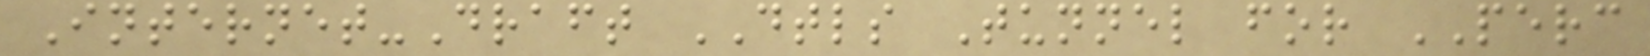Internet-Draft DTLS Tunnel for PERC
